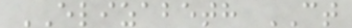ELIZABETH CT
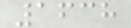1638
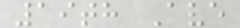19th Ave
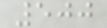500
